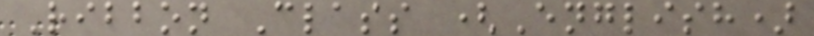Ribbon Class (English)
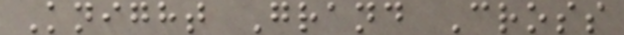Knight Grand Cross
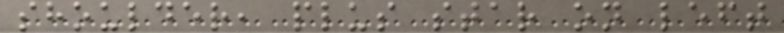shoulder, plus star on left
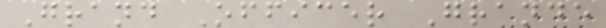Grand Officer Grande
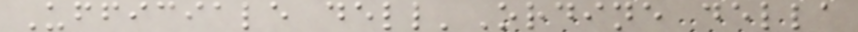Ufficiale dell'Ordine della
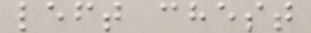left chest
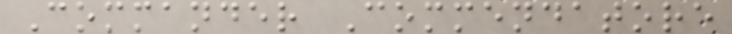Commander Commendatore
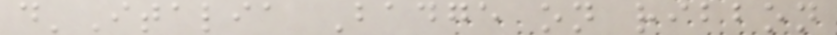d'Italia Badge on ribbon
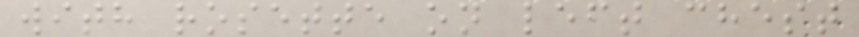with rosette on left chest
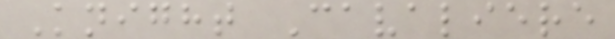Knight Cavaliere
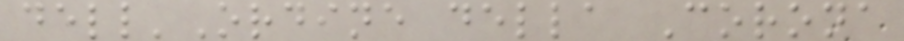dell'Ordine della Corona
